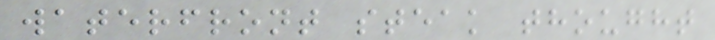waterfront steak thought
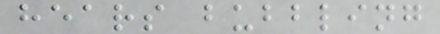hears bubbling
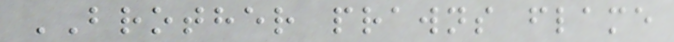BROTHER prawns flame
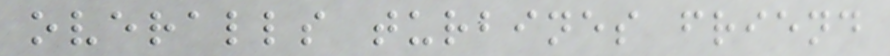overalls turbines friend
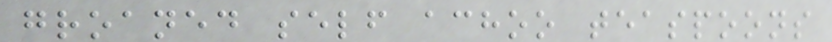groaned self achoo teaspoons
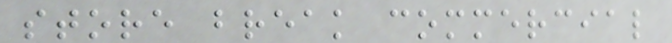store break commercial
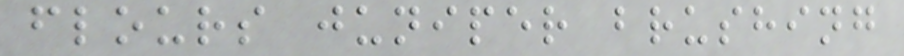flours juniper brushing
